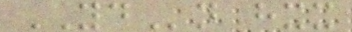YDn hxx
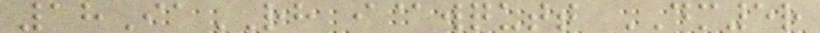18IaRH i@wqutt DM5r
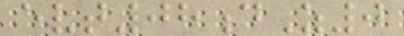evt08dZ0
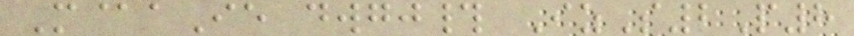M@aIe dwgj# IzS2P8
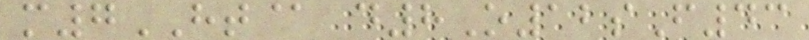m7HT@ d8O12sF43
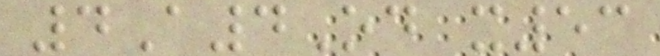4A4Od x53
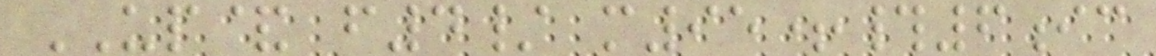UP& f4/ m95+#6ic
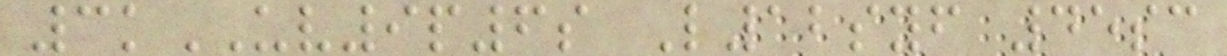3kUV9p6s L12syf 45sc
